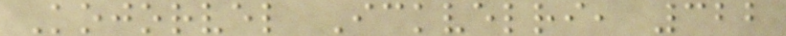Kojorvel Ickvelri, 322
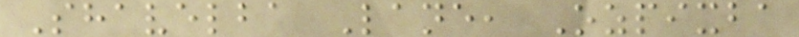Shavelba Lane, Ozpixba
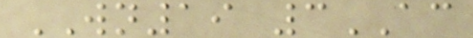WN19 3AC
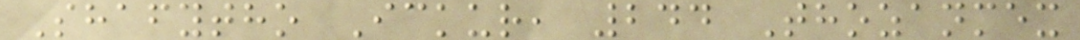Shafytho Ickur, 244 Thozanmex
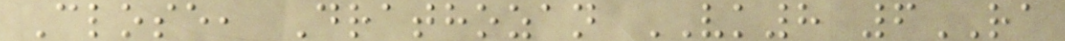Close, Drathozan VK8 6RA
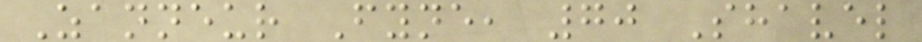Zanneur Fyne, 70 Shavel
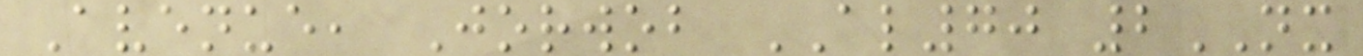Avenue, Jorwob AL70 2NX
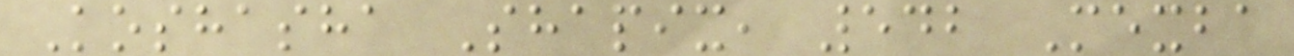Koshasha Shapix, 542 Mexba
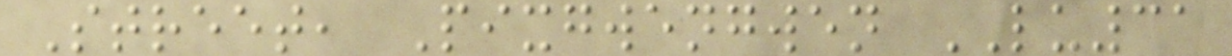Street, Pixgwengwen LU31
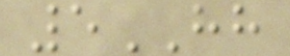5HH
